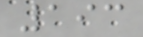193
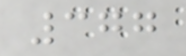377
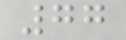77
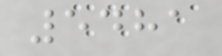5481
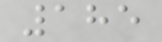185
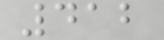412
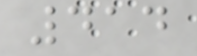414
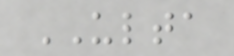ULTA
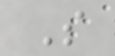S
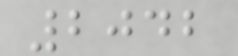2042
